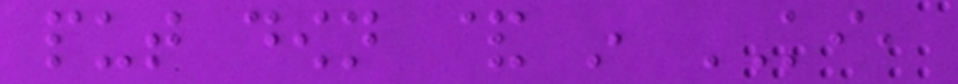put down & in KI,
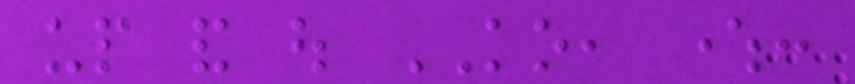up and out KO, where:
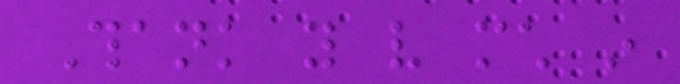Thank you very much in
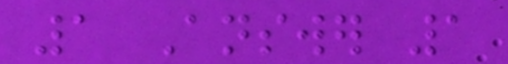1 Answer 1
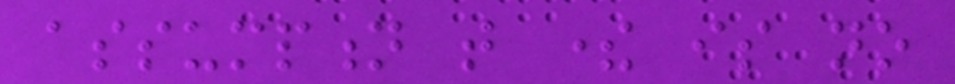assumption that there is no
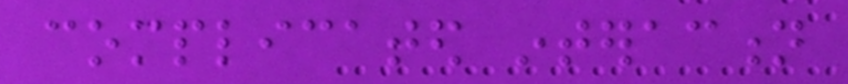complicated interaction
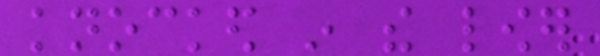knocked in the lower
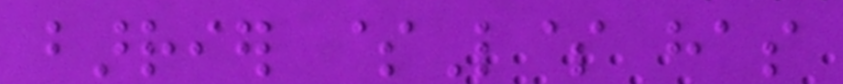barrier $L$ has
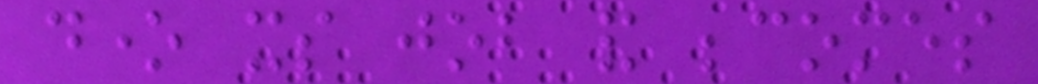done its job and becomes
